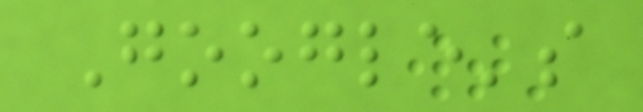Google's
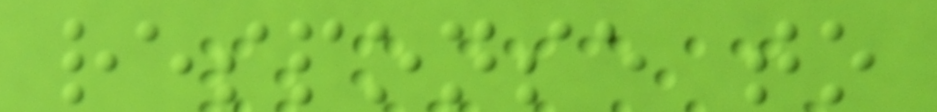response to
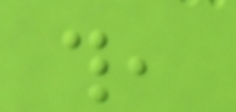this,
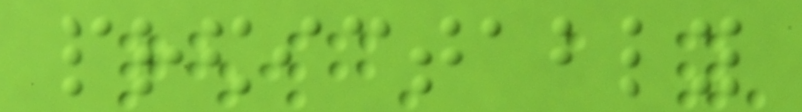predictably
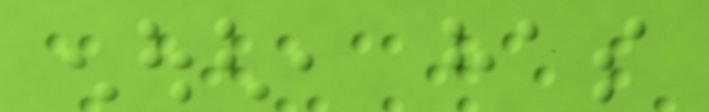enough, has
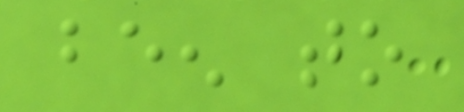been to
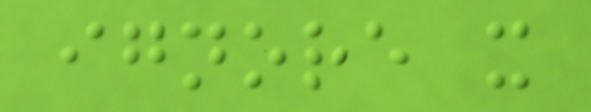ignore it
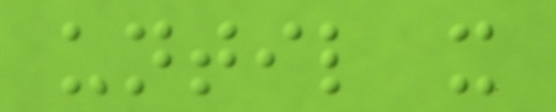until it
